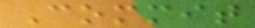Commit
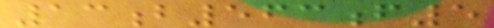13b563f5
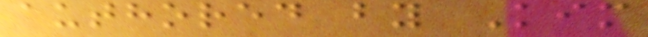authored by Kim
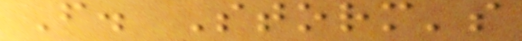F. Storm's
